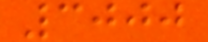3000
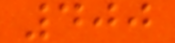400
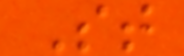St
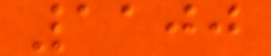1100
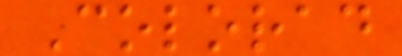Colorad
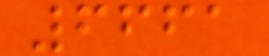6661
